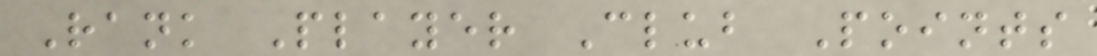Rank Player Club Points
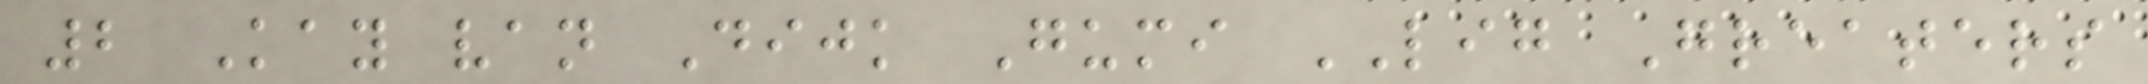2 Kay van Dijk Gumi LIG Greaters
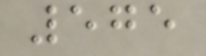575
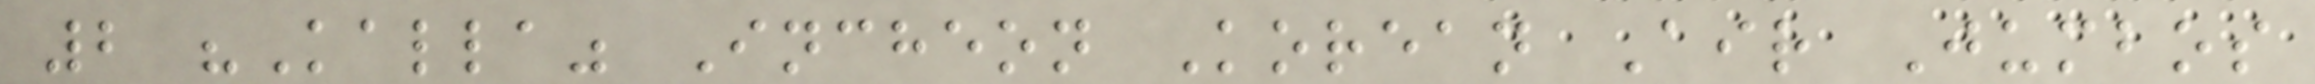2 "Kalla" Incheon Korean Air Jumbos
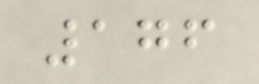176
